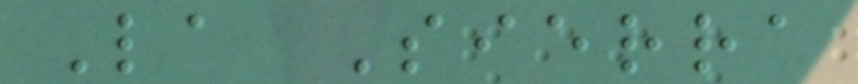La Sierra
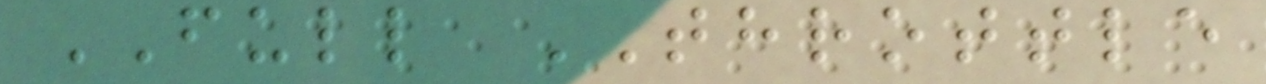FULL THROTTLE
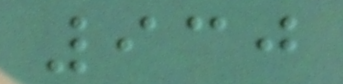930
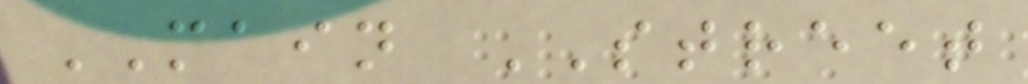MAIN STREET
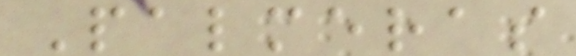Palmeras
